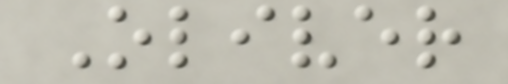Oliver
